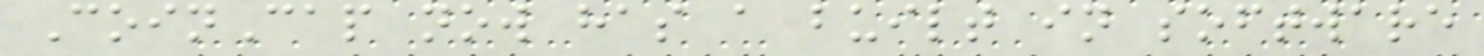CoinCap now has a built in software
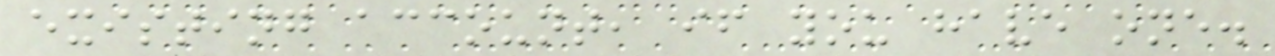existing account, if you have one.
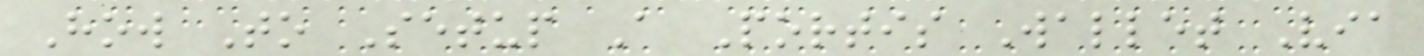How To Setup A Portis Wallet Via
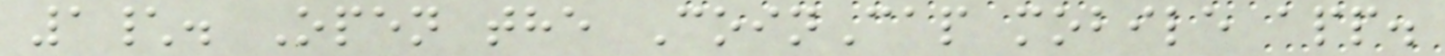1\. Open the CoinCap mobile app.
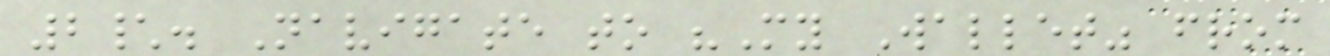2\. Navigate to "My Wallet" from
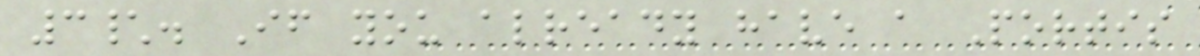3\. If you already have a Portis
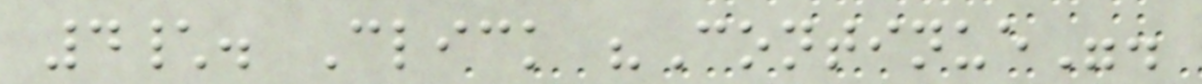4\. Click "Continue".
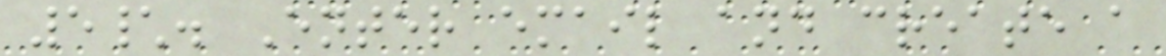5\. Enter email and create a
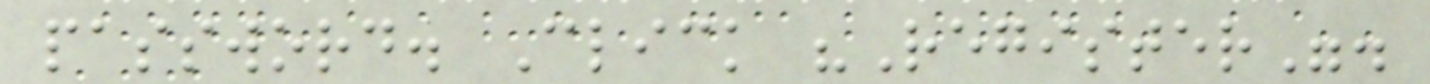password. Click "Register".
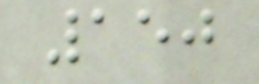150
